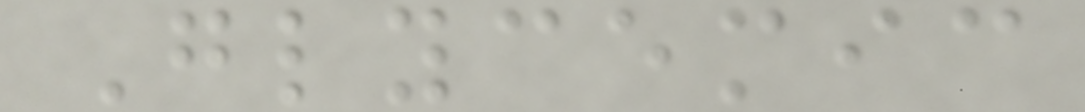Glycemic
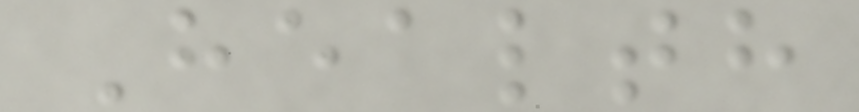Health
